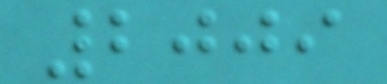2009
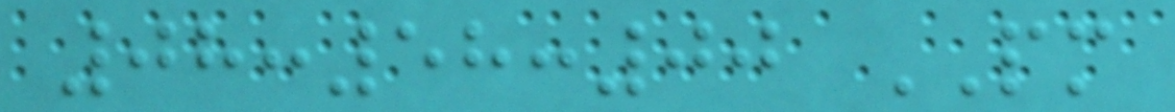08:58:00 PM
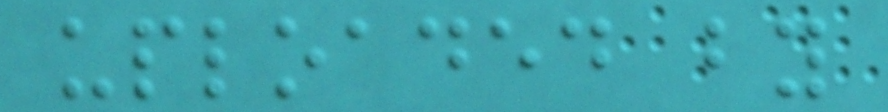uploaded by
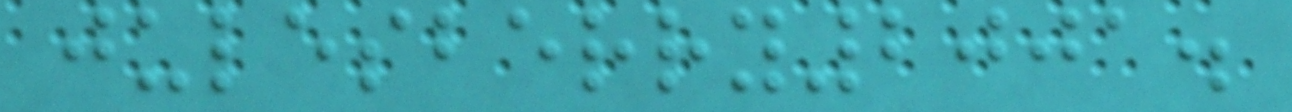julesberry2001.
